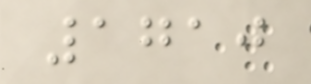1710
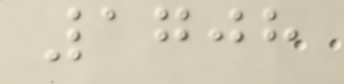1708
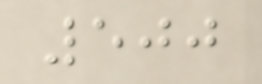500
